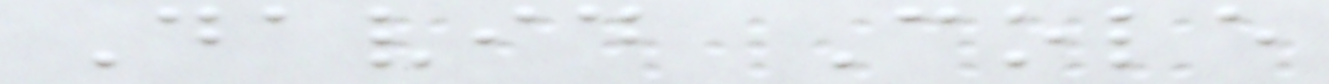David Cole
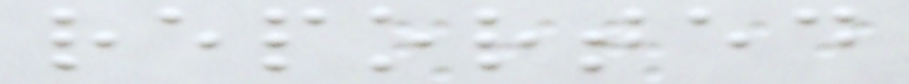reported
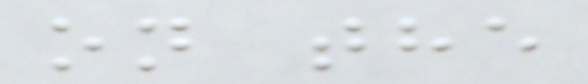on the
